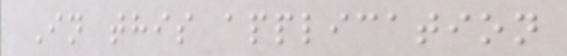In this application
